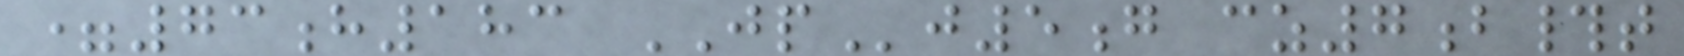=73h183 JPj5g cz7b#t
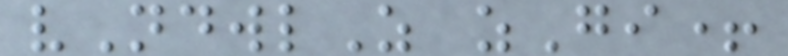vNdwlZ zGi+
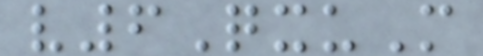v6QxuM
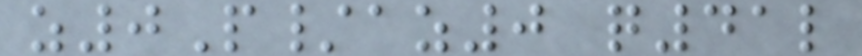z0P/az0 q41l
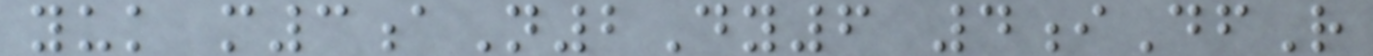yuk m3aN2Dy6 4iDfR
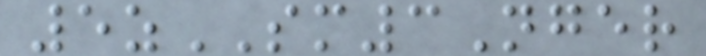5zSM3Nger
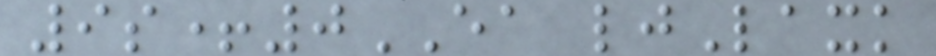9s+0EA ljLaxk
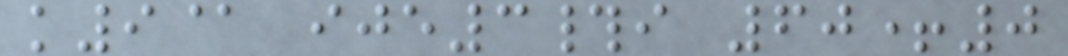k9@ ije3#i 60+0
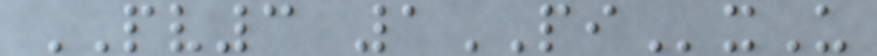PV3 1PIxU
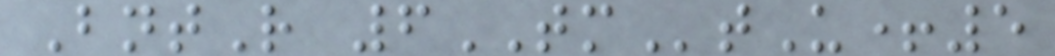BntR 6TMtU+5
